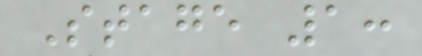Stage 1:
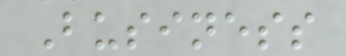Business
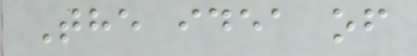The idea of
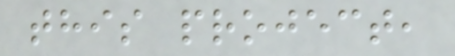this project,
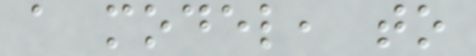a model, to
